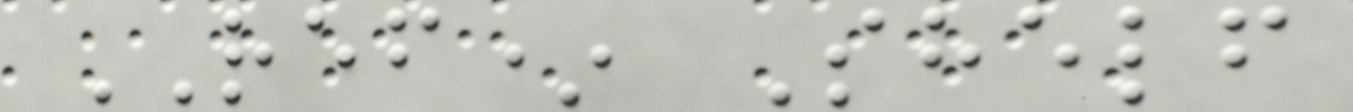REF* Shelf
